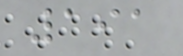191
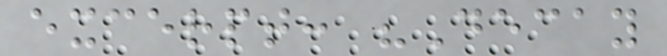excerpt: "Decay
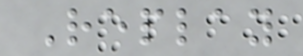Replay
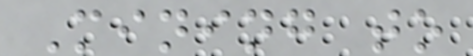Mining to
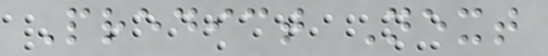Predict Next
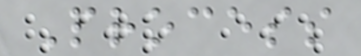Process
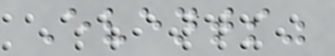Events"
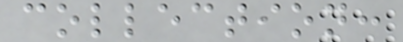collection:
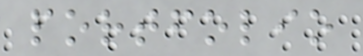portfolio
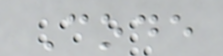Code
